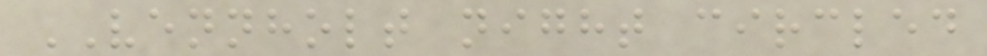VENNHOLT night circled
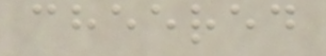cheered
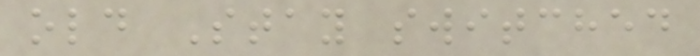old Stay switched
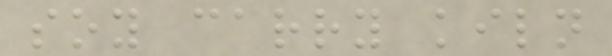soy carry kiln
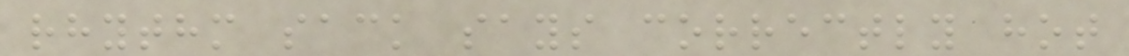rhythm sack says correctly hot
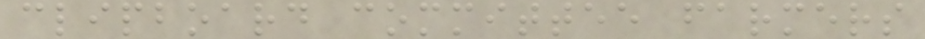clipboard committee farmers
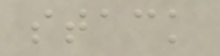stack
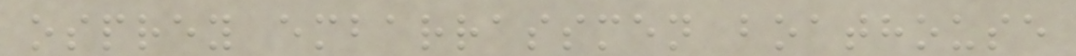osprey embarrassmen boathouse
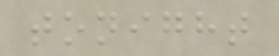tonight
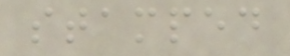stamped
